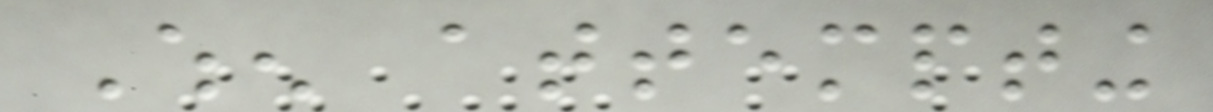When attempting
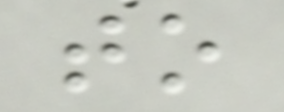to
